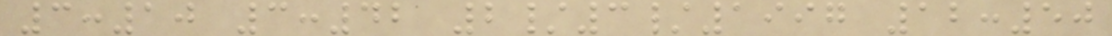3:10 3:42 2/3/1997 12:50
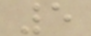5
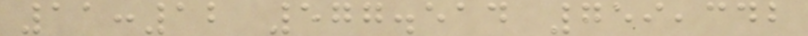11:12 577.514 759,342
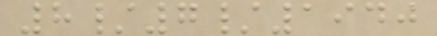8/7/1940
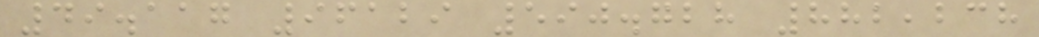49.117 96129 590.728 882,238
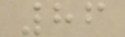86
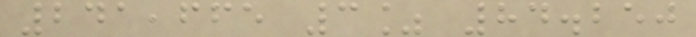241,665 3% 84.250
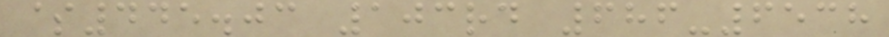$445.03 103rd 686-6538
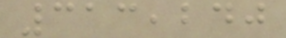313,240
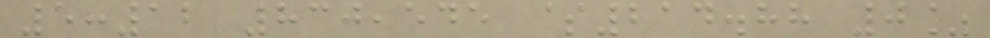5:12 830,545 $214.88 0%
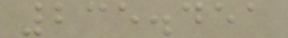235.451
